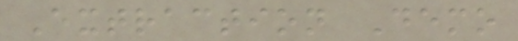Extraction Demo
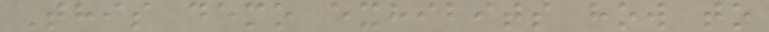This demo exhibits how to
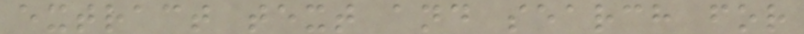extract text and search for
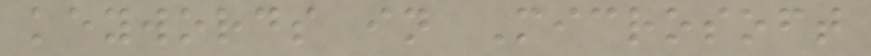keywords in Microsoft
